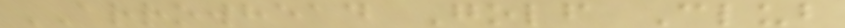ARROWHEAD Golf Club
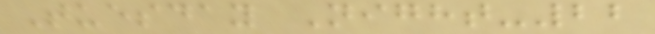Tuesday Night-22
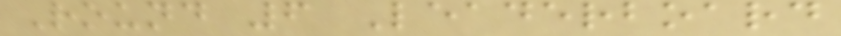Round 6 Leaderboard
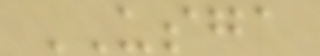USGA
